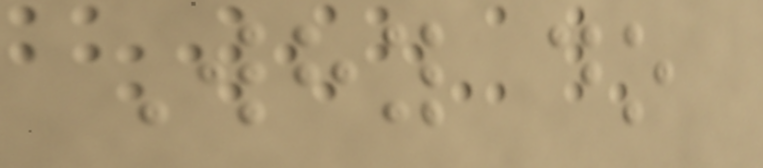Why do
